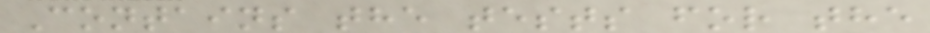Contains the tests for the
